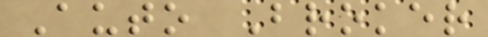Auto Broker
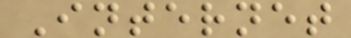Internet
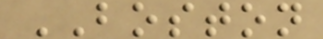BOSTON
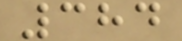384
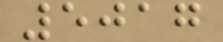5017
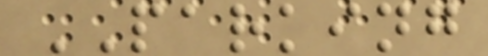PARKING
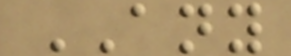ANY
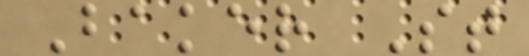Baker St
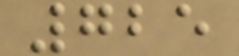725
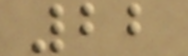22
